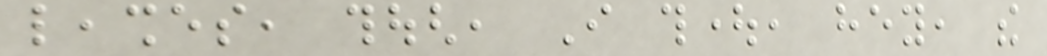leashes, though, I thought, hey, the
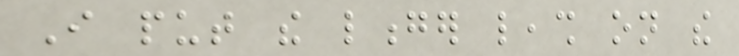I put the longer leash on the
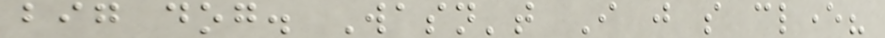big dog. Wasn't I just so clever?
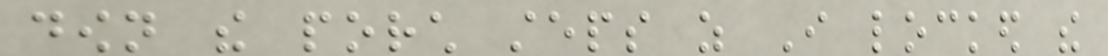down the porch steps as I locked the
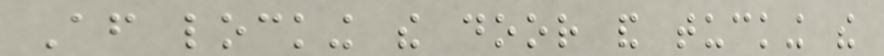After locking the door and tucking the
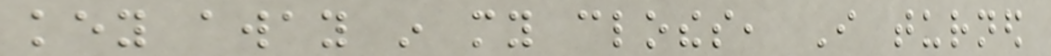key away in my clothes, I turned
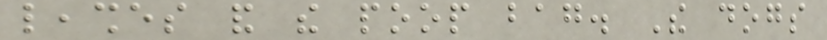leashes and the poop bag. The dogs
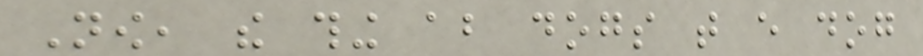Now, the thing about dogs that every dog
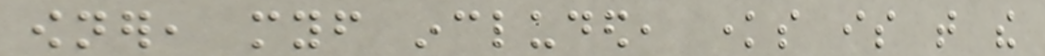owner, myself included, knows is that the
